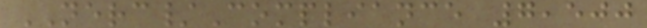NERC/Compliance 7,500
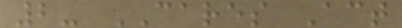2- CARES Act
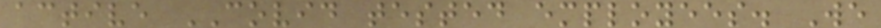active COVID tested employees. We
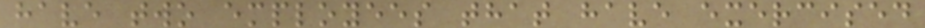have two employees that have exercised
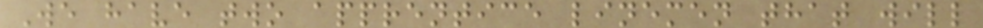We have two apprentice linemen that will
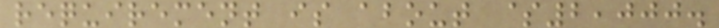requirement is about $2,000.
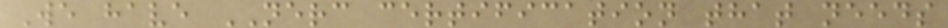We have NERC certification that needs
